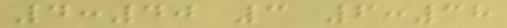4:40 3 6:38
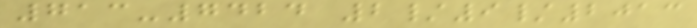713-7424 2/9/2013
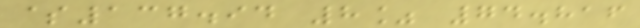$137.94 8% 74.816
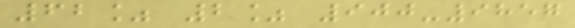62% 2% 900-9857
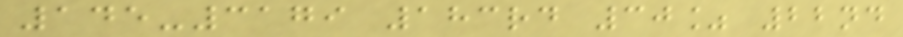145-3179 183rd 30% 22nd
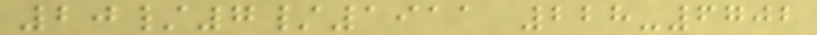20/7/1911 228-6702
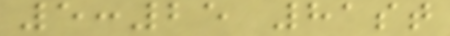5:25 81st
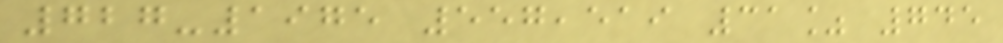727-1975 557,519 31% 745
